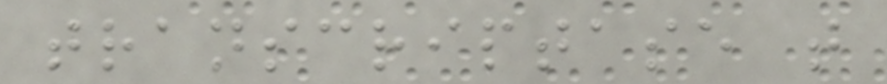transcriptase that
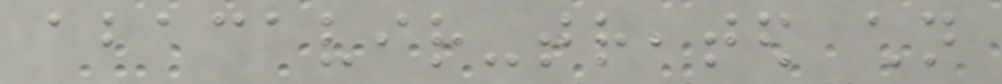abacavir-treated children
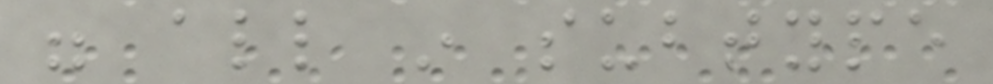were all in subtype
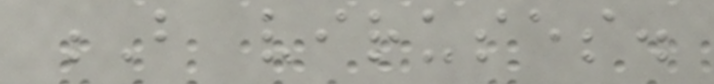B viruses.
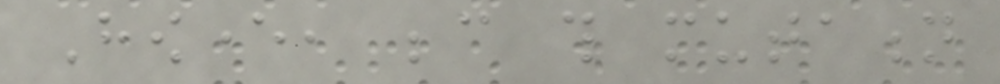However, because this mutation
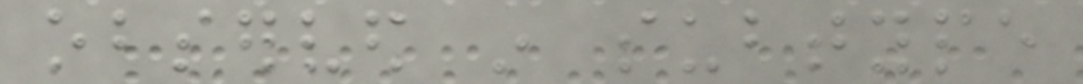observed in subtype
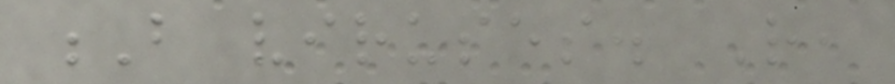B viruses. Rather,
